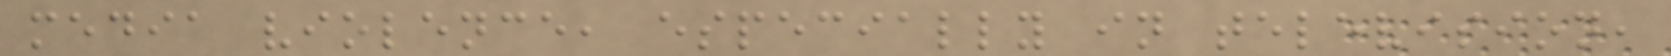media violence, especially in television,
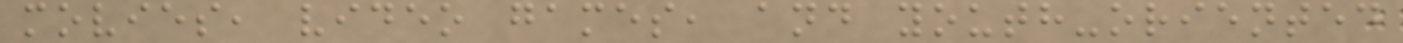movies, video games, and youth-oriented
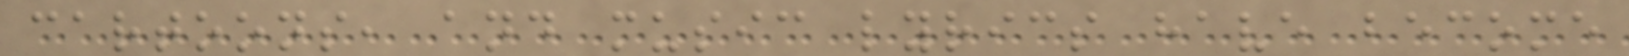cartoons, and music lyrics have become
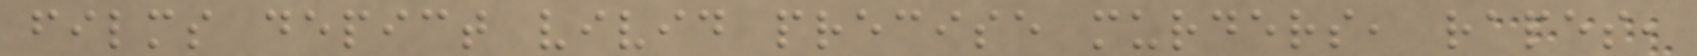films depict vivid precise murders, rapes,
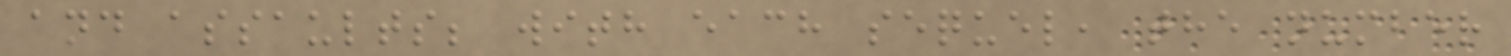and assaults; with each sequel, the number
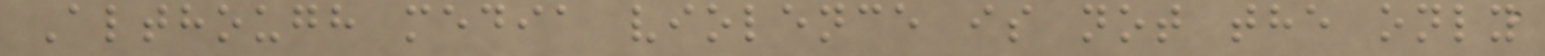Although media violence is not the only
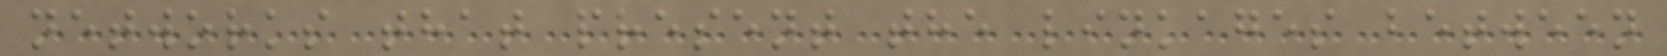networks that present the linkages between
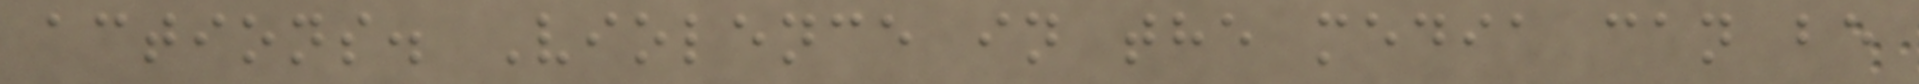actions. Violence in the media can be
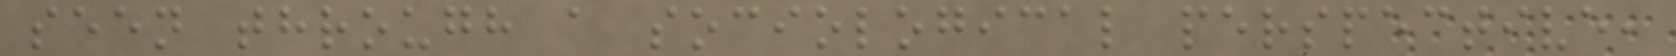seen through a sociological perspective,
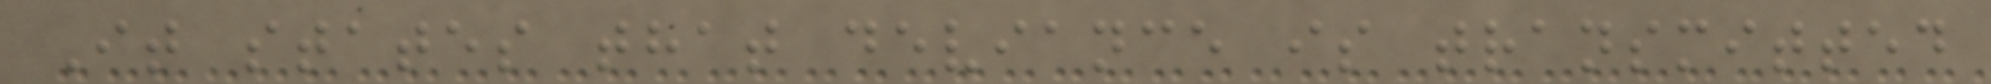It states that deviance is transmitted
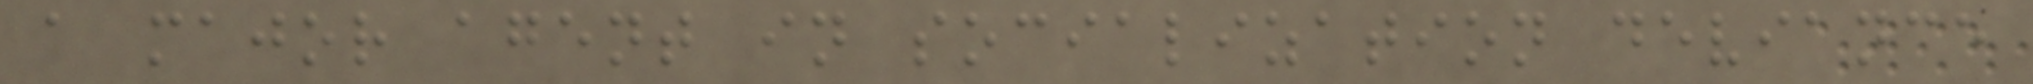a major agent in socialization deviance
